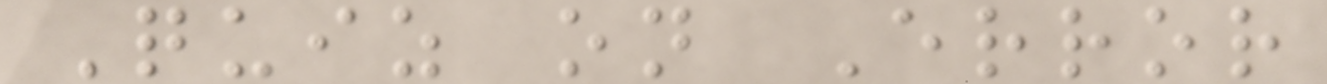Quiz on Error
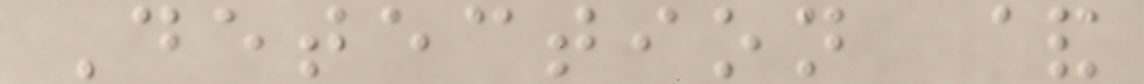Detection &
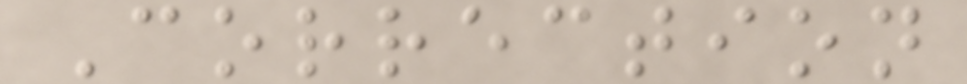Correction
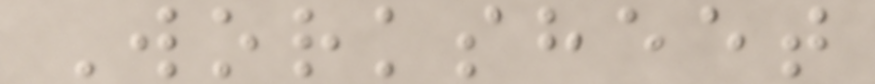Worksheet
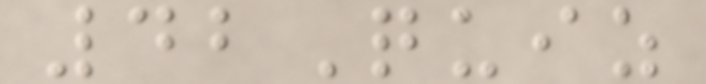42Quiz
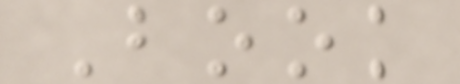Book
